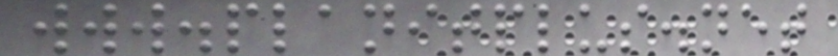www.planitplus.net
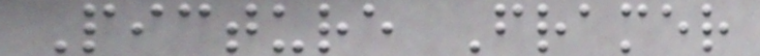Picture Framer
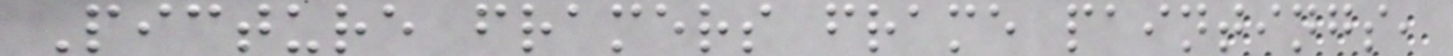Picture framers frame paintings,
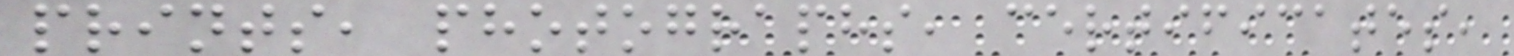prints, photographs, certificates,
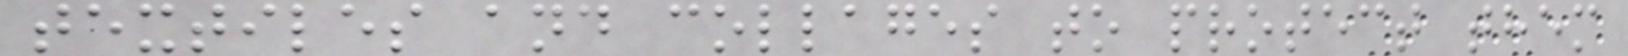textiles and collages to protect them
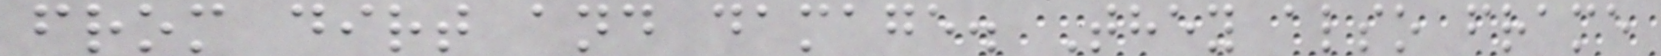from dirt and damage. They also frame
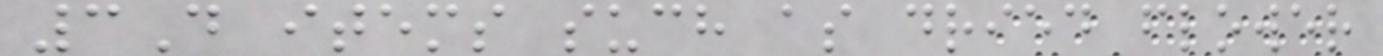3D items such as dried flower
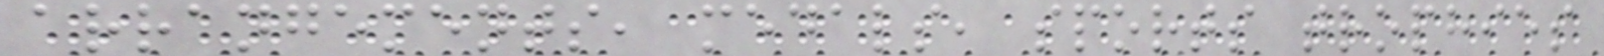arrangements, medals, sports trophies
